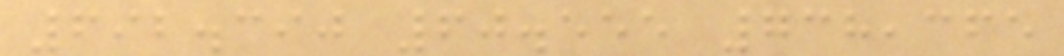692.390 60.555 738,365
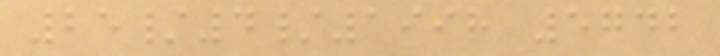25/4/1998 5742
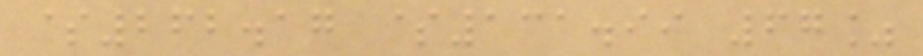$262.17 $131.99 67%
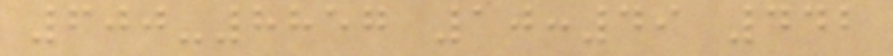600-8857 10:49 442
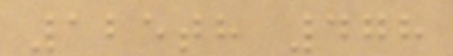125th 478
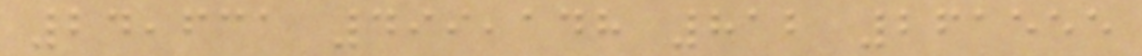24,631 499,148 812 261555
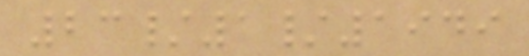23/1/1949
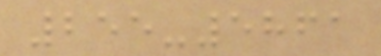255-5861
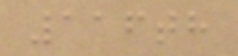116th
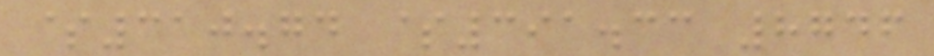$310.74 $391.33 8746
